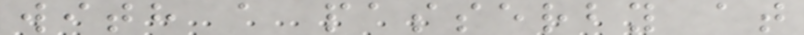with a passerby at
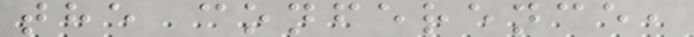the conference,
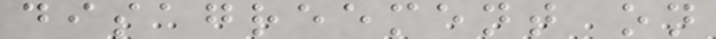disagreement on
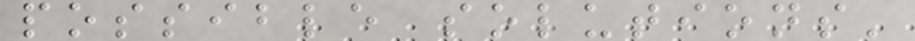possible solutions'
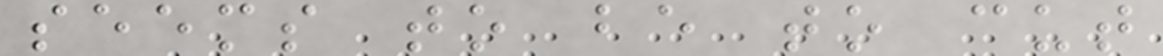seems to be to cut
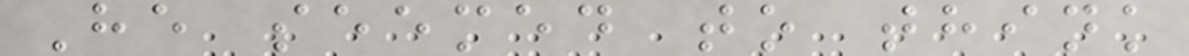He seemed to think
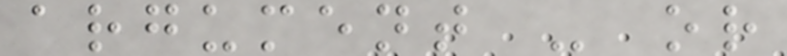argument - or
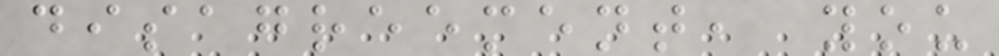disagreement, you
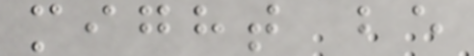might be
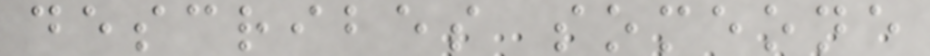describes someone
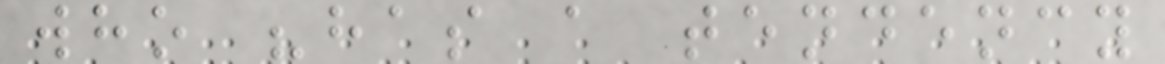who "has a tendency
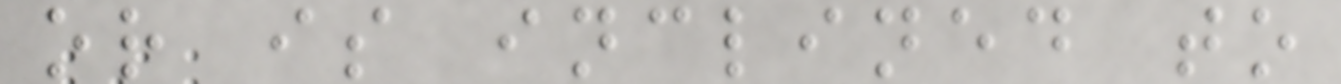or is inclined to
